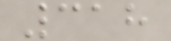318
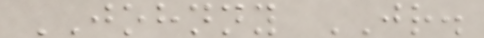JOHNNY JR.
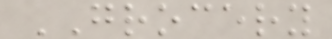GROCERY
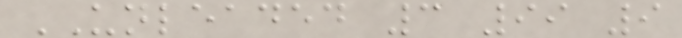UNLEADED 3 99 9
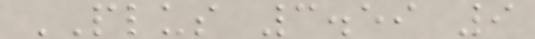PLUS 3.59 9
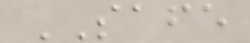SAFE
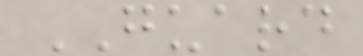GUARD
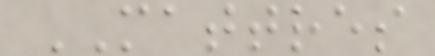MATTRES
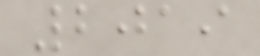2019
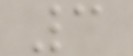3
